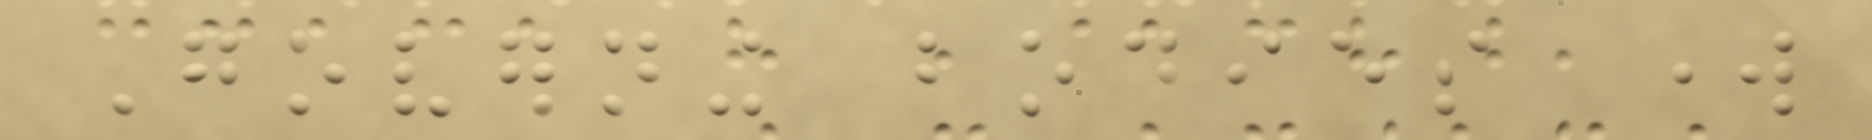Governing bodies work
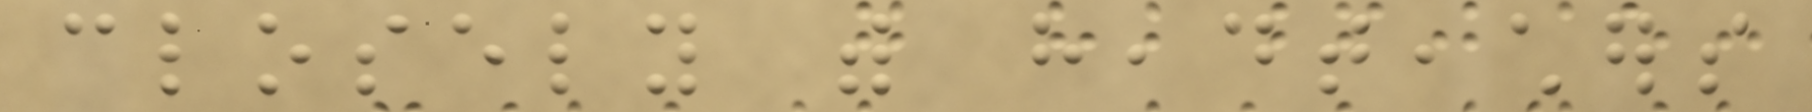closely with headteachers
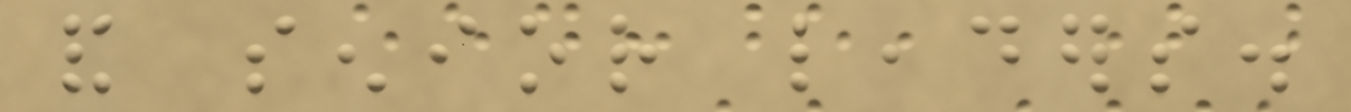and senior leaders.
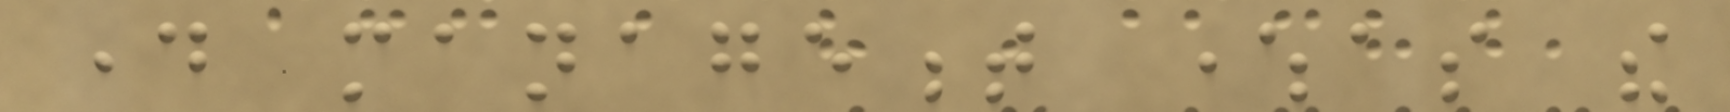day management whereas the
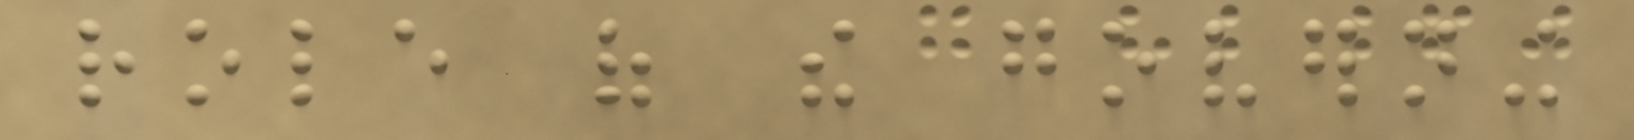role of the governing
